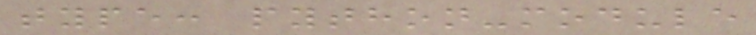type: python-module
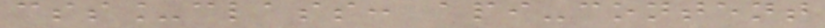css_class: api-content
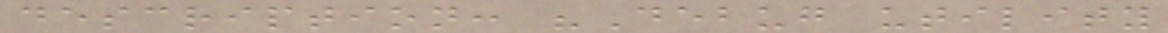description: "Debug utility
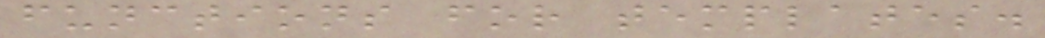functions for templates.
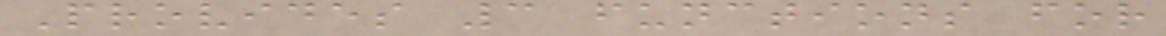Provides 3 functions for
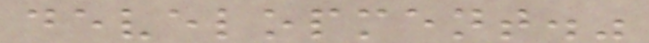development."
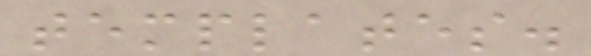templates.
